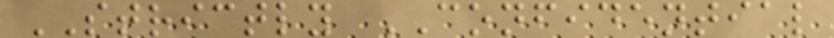STRICTLY CONFIDENTIAL
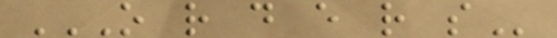O R D E R S
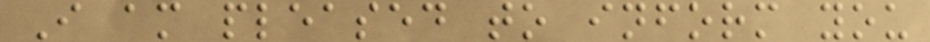I am pleased to inform you
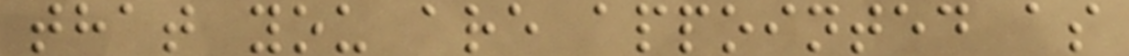that you are appointed as
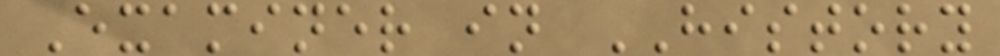Examiner in HISTORY
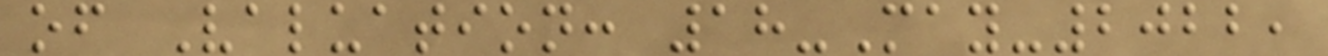of Valuation: 18-May-2022,
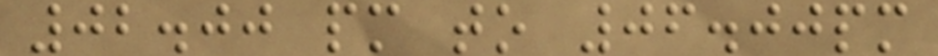02.00 pm to 06.00pm
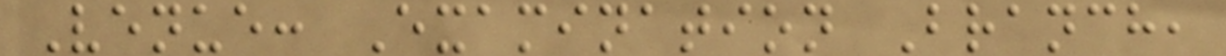Venue: Examination Branch,
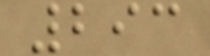293
